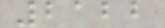2122
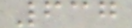637
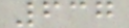637
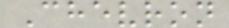Chevron
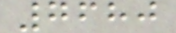7680
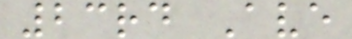23rd Ave
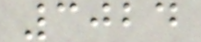3024
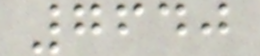7640
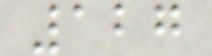127
